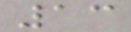13
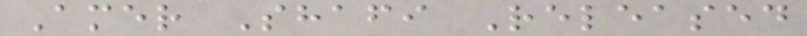Amer Shafi Released
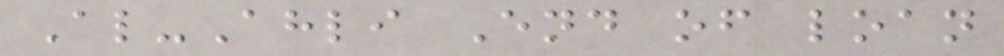Al-Ahli End of loan
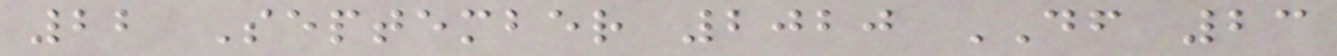22 September 2020 DF 23
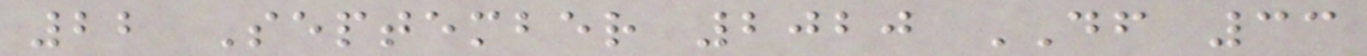22 September 2020 DF 33
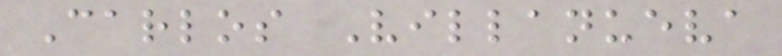Carlos Villanueva
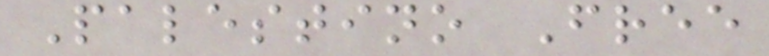Palestino Free
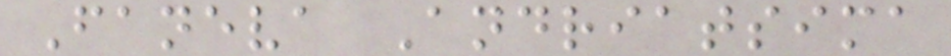Faneva Andriatsima
